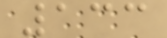133
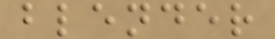blender
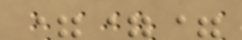===
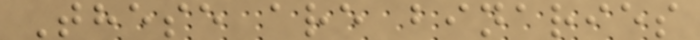These are binaries
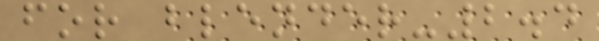for blender-2.4
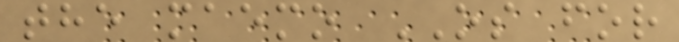the maemo OS for
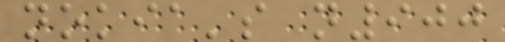nokia's n900
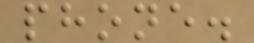phone.
